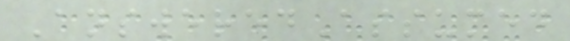AnsweredAssumed
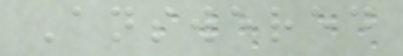Answered
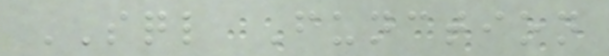SQL Function
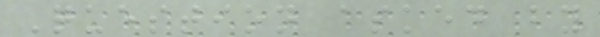Question asked by
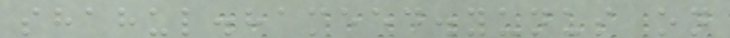shahul.hameed.yunus on
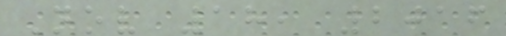Nov 18, 2016
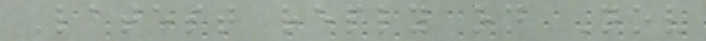Latest reply on Nov
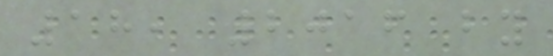18, 2016 by
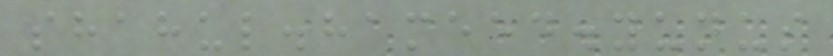shahul.hameed.yunus
